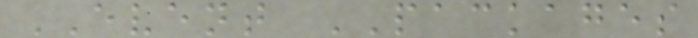EVENT PACKAGES
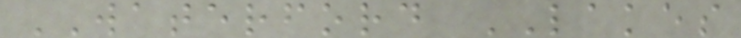WATERFORD LAKES
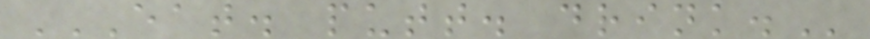EAT. PUTT. DRINK.
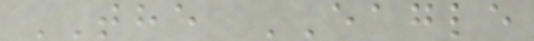THE EAGLE
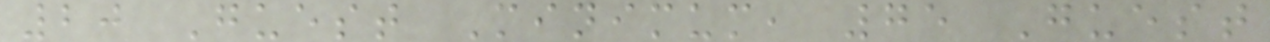20 Guest Minimum, 75 Guest
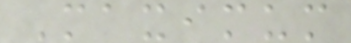Maximum
